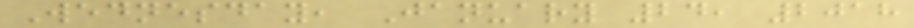Wednesday, January 24, 2018
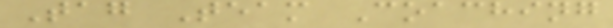Tag Team Coaching
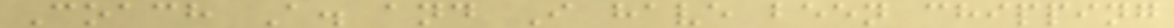Coach A. and I have been chipping
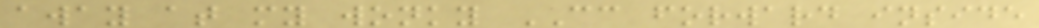away at my wonky CC forward inside
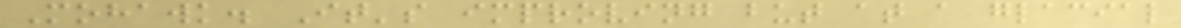Mohawk. It's improving but at a glacial
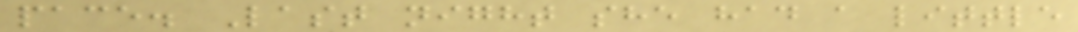pace. Last night she had a little
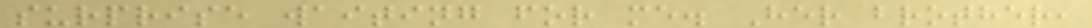surprise waiting for me. Her brother,
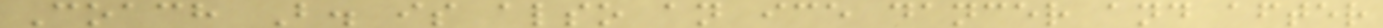Coach B. is also an ice dancer and after
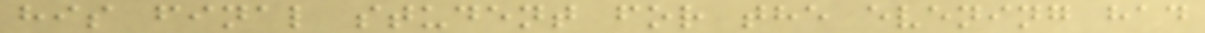his final student for the evening had
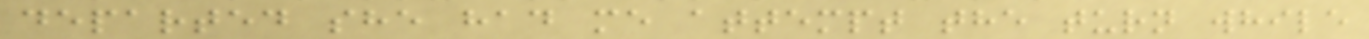departed she had me attempt the turn while
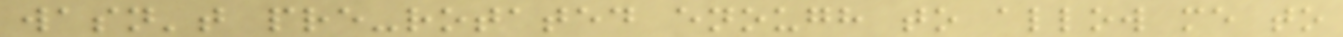wasn't pre-rotated enough to allow me to
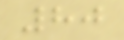80
